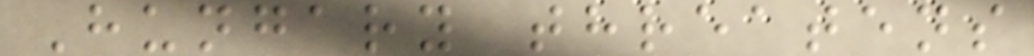Hungary threatens
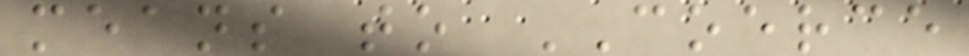means to COERCE
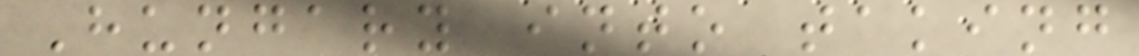Hungary into taking
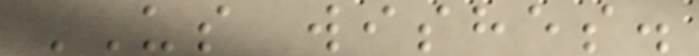US wishes.
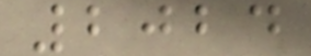2024
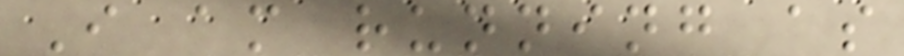I am running as
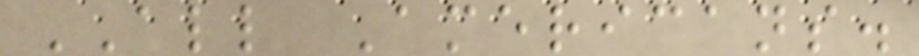ALL Americans.
